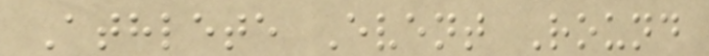Athlete Event Round
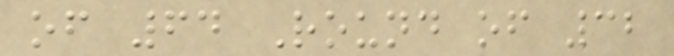of 64 Round of 32
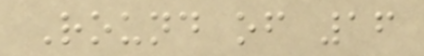Round of 16
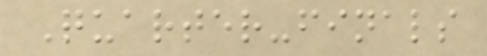Quarter-finals
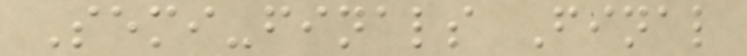Semi-finals Final
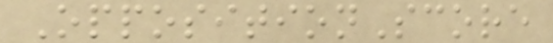OppositionScore
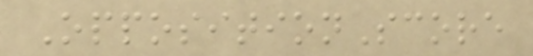OppositionScore
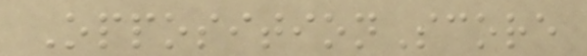OppositionScore
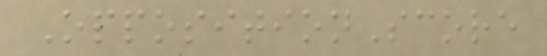OppositionScore
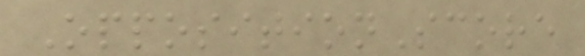OppositionScore
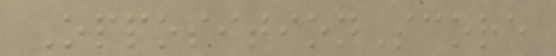OppositionScore
